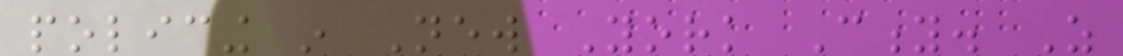policing in New York City. As
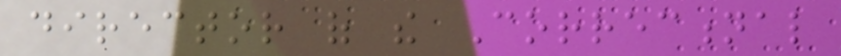director of the Correctional
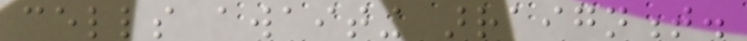cells awaiting arraignment.
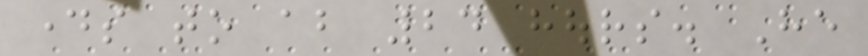days to about 24 hours. He
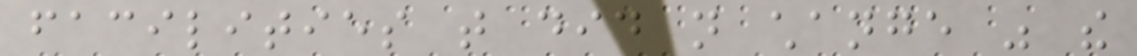facilities that did not change was the
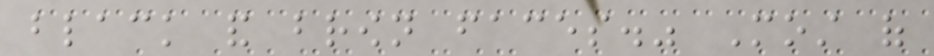black and brown faces." Most of
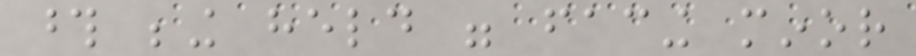those being held were facing minor
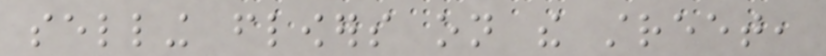selling flowers on the street,
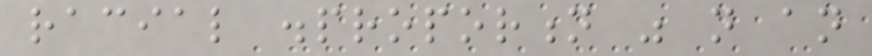racial disproportion was not an
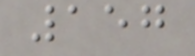157
